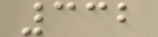332
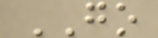GO
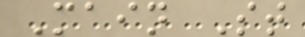Main St
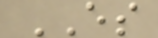ES
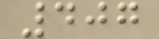407
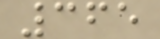365
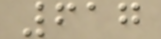617
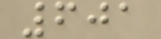601
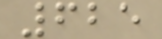625
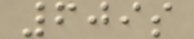609s
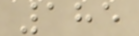185
